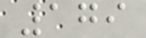179
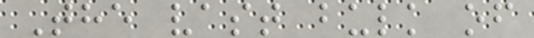The vast bulk of
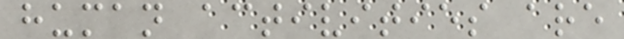human activities are
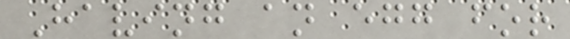Having an egg for
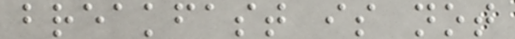breakfast is not
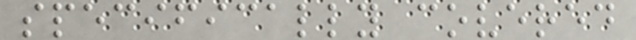specifically covered
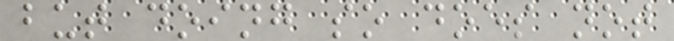but doing so does not
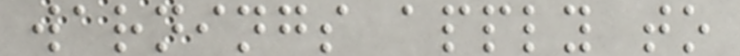warnings apply to
